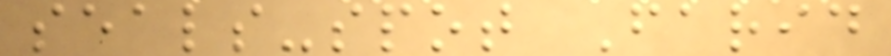seals-spot Farid
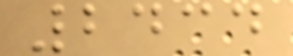2434
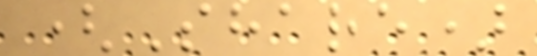(Share)
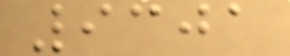9301
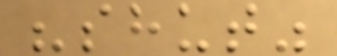"shut"
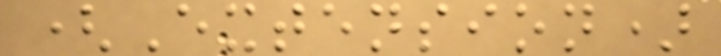(Extension)
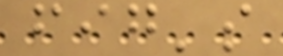fig's
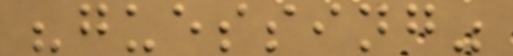"guessing"
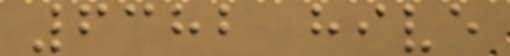6382 hive
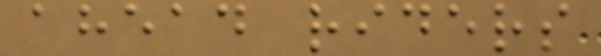ahead riders
